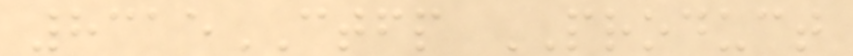8315CTFP PRODUCT
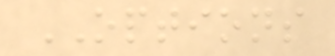OPTIONS
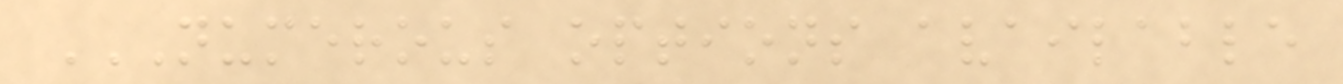NUMEROUS OPTIONS AVAILABLE
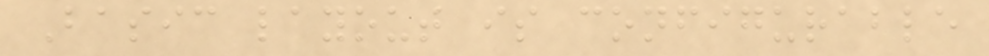Basic layout is configurable
